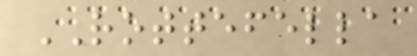ROTTEFELLA
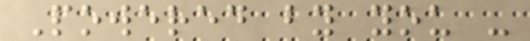Powered by you -
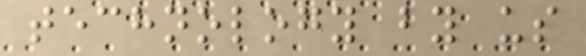technology by us
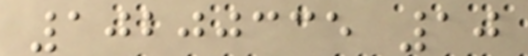10200335 10
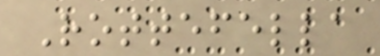Rottefella
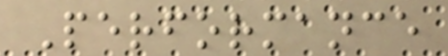Performance
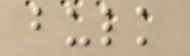bulk
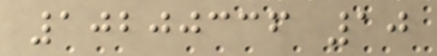10200336 10
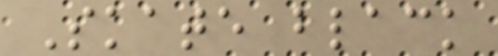Skate black
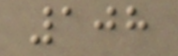108
